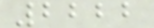2222
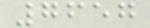7657
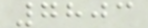7803
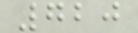720
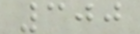300
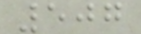507
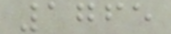1765
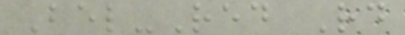Bel-Red Rd
